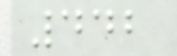442
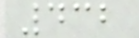432
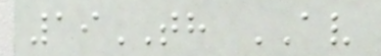19TH AV
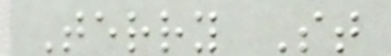Terry St
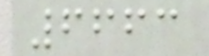6663
